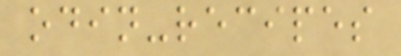odin-recipes
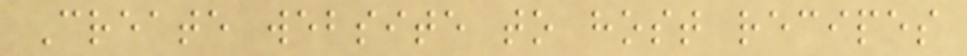Create website to host recipes
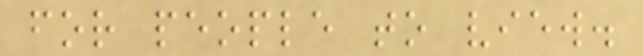for people to view.
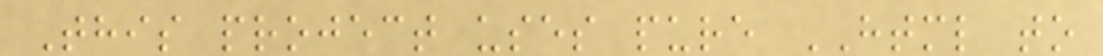This project uses pure HTML to
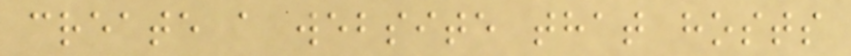create a website that hosts
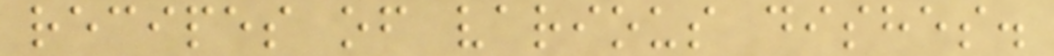recipes of various dishes.
